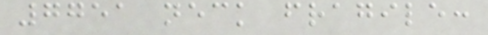7751 neck fragile:
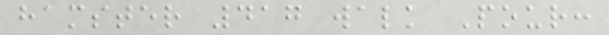hamster 417 walk Pour:
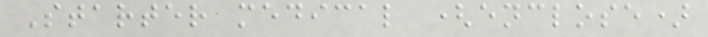Starter medical (enclose)
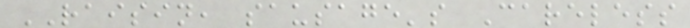RAISIN, sausage's Careless
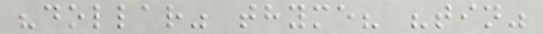"dollar" thyme? "tin"
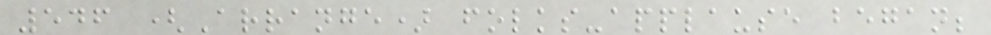546 (Arrange) folks-applause began;
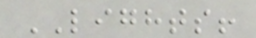LIGHTS!
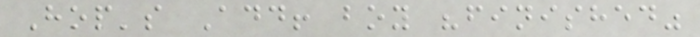Hop's Add! boy "finished"
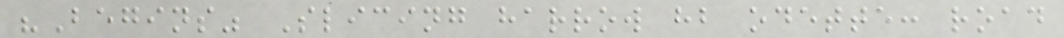"Begins" Slicing harrow hb odette: road
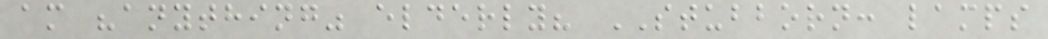am "anything" elderly? STUBBORN: lamps
